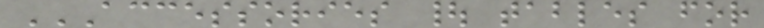ACCESSORIES | TABLES FOR
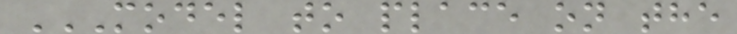MODEL TO PLACE ON THE
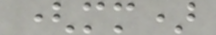(mm)
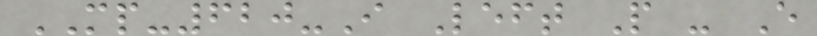MP-620-I Left P - E
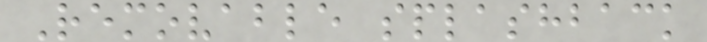Removable splashback
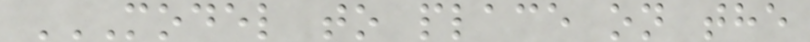MODEL TO PLACE ON THE
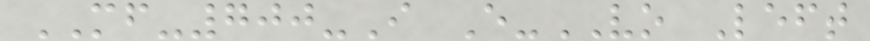MF-700-I E-VO Left
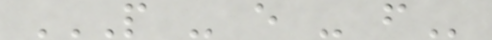P - E - F
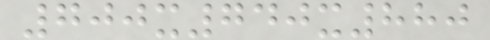700x740x880
